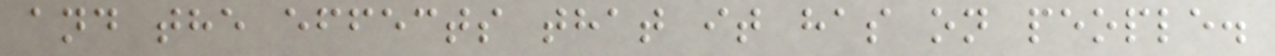and the effects that it has on people.
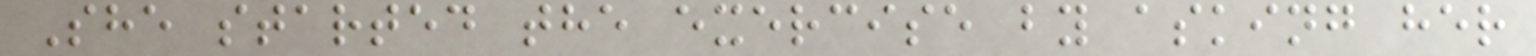She started the exercise by asking her
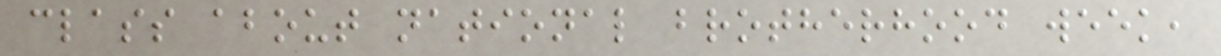class about national brotherhood week,
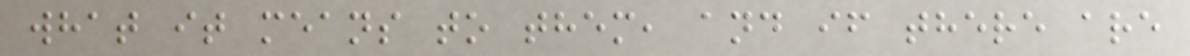what it means to them, and if there are
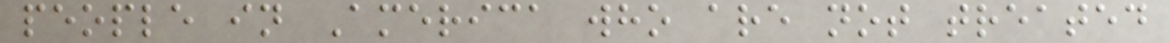people in America who are not treated
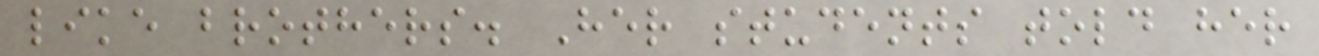like brothers. Her students told her
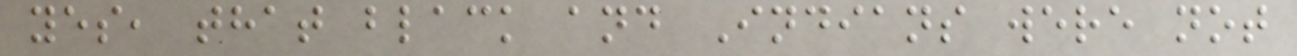yes, that black and Indians were not
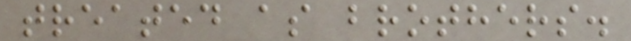treated as brothers.
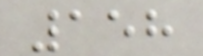158
